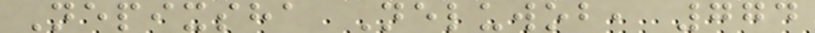Nepixsha Neluwob, 774
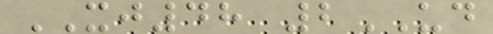XJ48 2UD
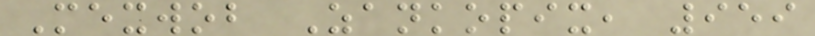Mexwob Zankopix, 959
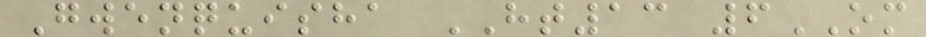Gwenquisha HT13 6OM
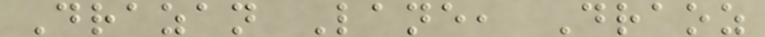Drazan Lane, Draoz
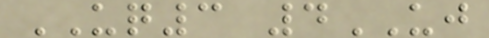UQ3 4UJ
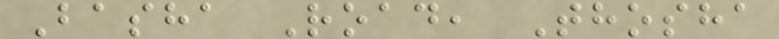Basha Road, Thosha
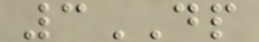3DP
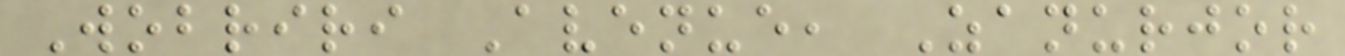Wobriri Avenue, Zanurjor
